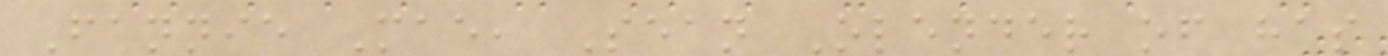Fannie Mae, Sean Olender of has
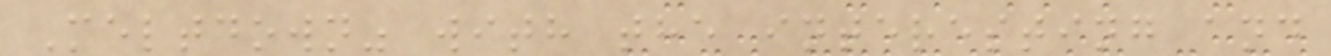Meltdown" with the interesting and
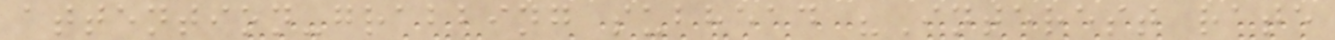attention-grabbing subhead "Interest rate
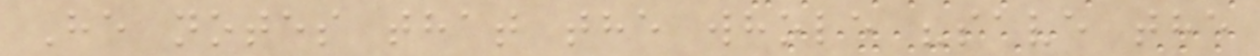He notes that the whole "save the
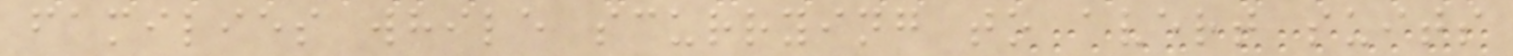families while scurrying to avert suits
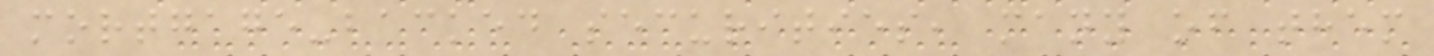mortgage-backed securities, many of them
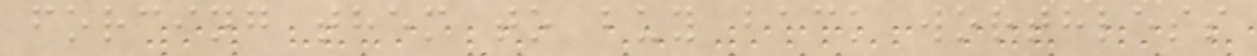forcing them to buy back worthless
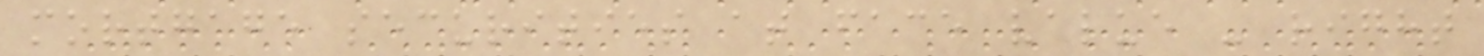mortgage securities at face value - right
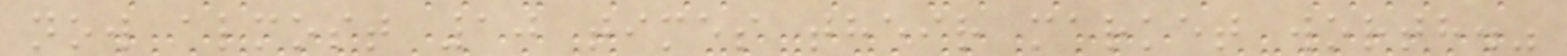now almost 10 times their market worth."
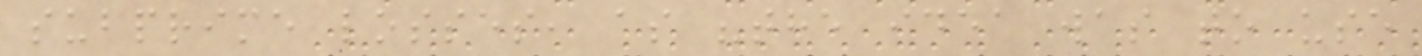subprime losses, as "the idea was to use
